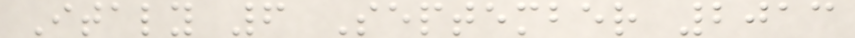Italy 6 September 2013
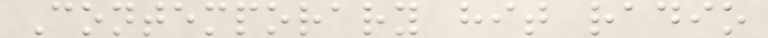Contemporary hit radio
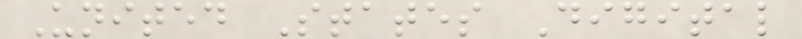United States Digital
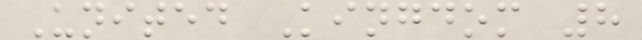United Kingdom 8
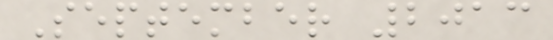September 2013
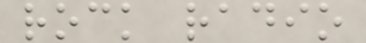rock radio
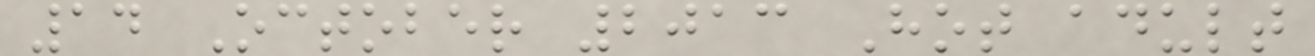14 October 2013 Hot adult
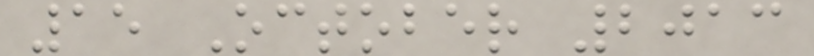15 October 2013
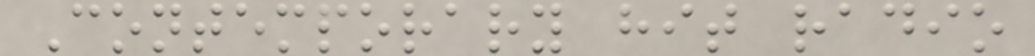Contemporary hit radio
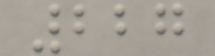227
